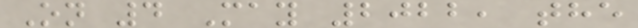On 4 May 2022, the
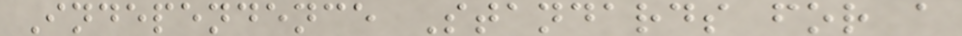Independence Standards for a
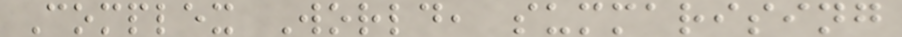Complex World, summarising
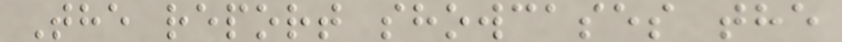The report showcases the
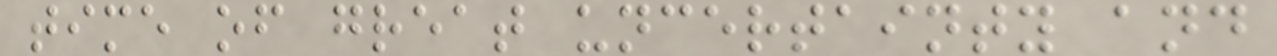time of great uncertainty and
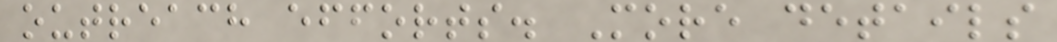outreach efforts. More details
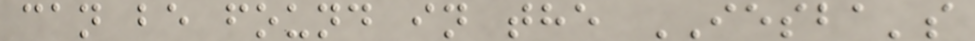can be found in the IESBA's
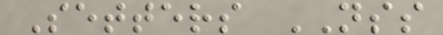Setters NSS
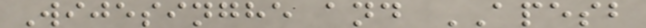Wijesinghe and APESB
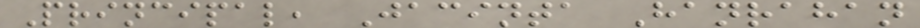Principal, Jacinta Hanrahan
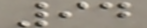94
